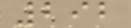292
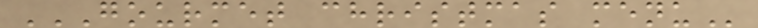GOURMET CHRISTMAS MENU
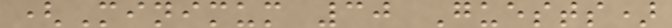(Minimum 30 Guests)
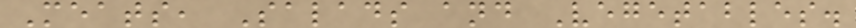Meats, Salads and Vegetables.
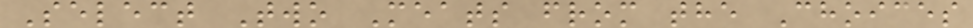Select Two Meats from the Choices
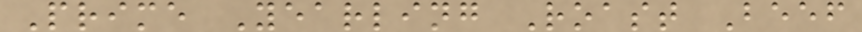Prime Yearling Roast Beef
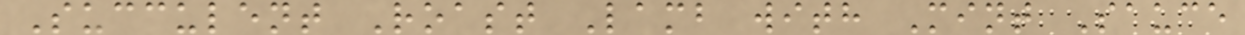Succulent Roast Lamb with Mint Sauce
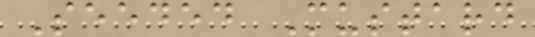Seeded Mustard
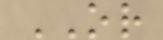OR
